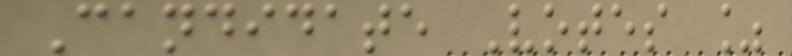Candidate Votes %
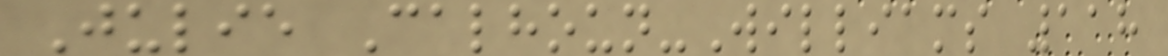Julie Calhoun-Williams 118
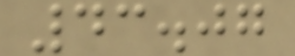43.07
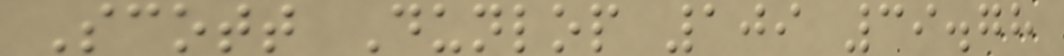Scott Dunlop 109 39.78
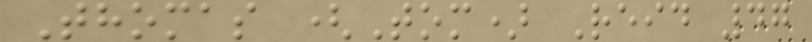Thomas (Tom) Reid 47
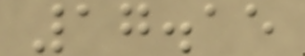17.15
